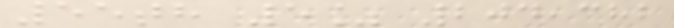55th 5% 204,382
